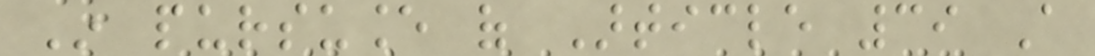In pursuance of Article 39 A
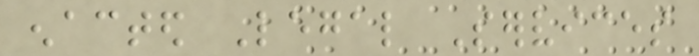enacted Legal Services
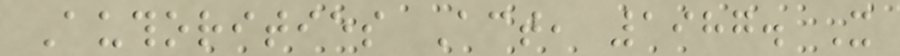Authorities Act, 1987. It
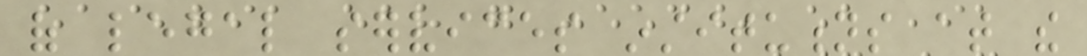of legal services institutions at the
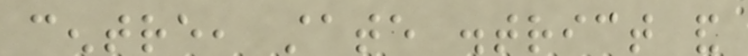centre, state district and
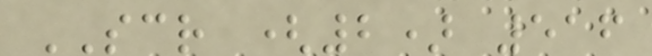SCR (2) 516
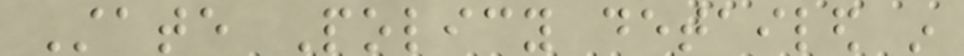State Policy detailed in
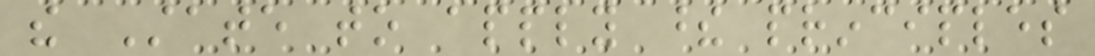the State to apply these principles
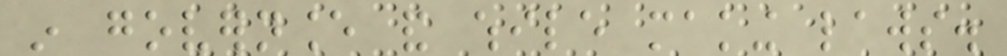in governance and while making laws.
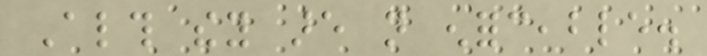Although they are not enforceable.
